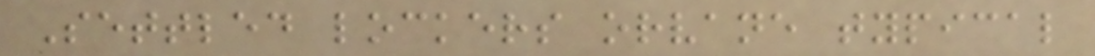Settled lockers orvane typical
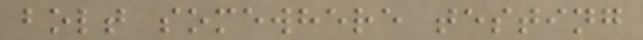bolt somewhere testing
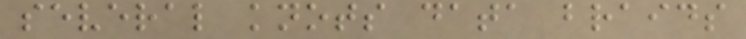several knots data braids
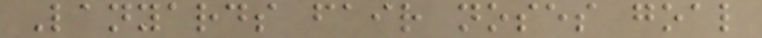Lanyards fair noses goal
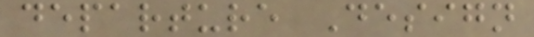departure Design
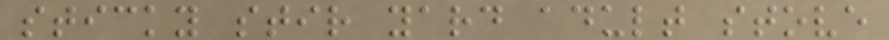sticky stir yard adult stove
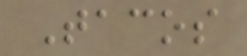Tacos
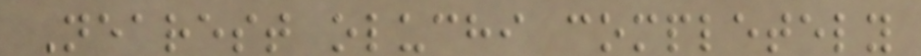Nearest oluchi completely
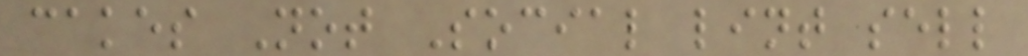cakes Not Social lint sell
